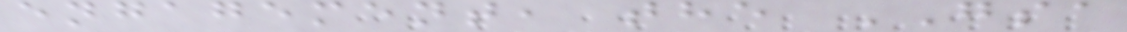engagement, the GSA
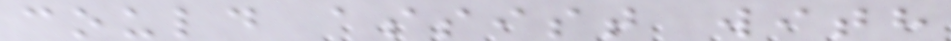could assist with
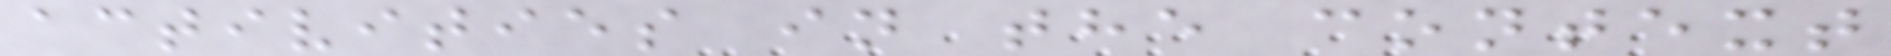activities in the context
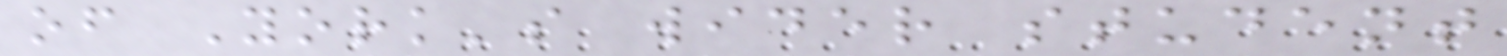of York's wider student
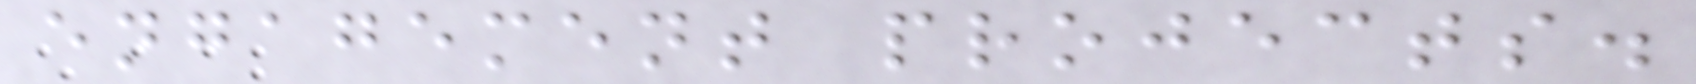engagement projects.
